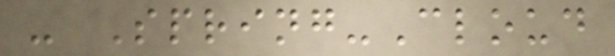- Spring-Cloud
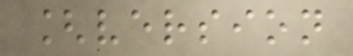[version
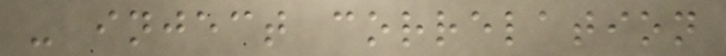- inject correlation
